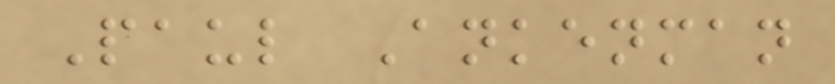Paul Ankenman
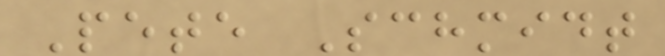Pete Schmidt
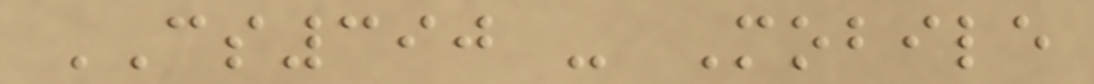CS390 - Mobile
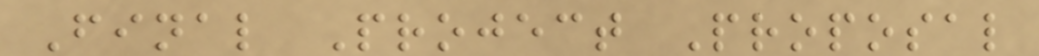Final Project Proposal
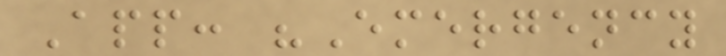App: "Emergency
